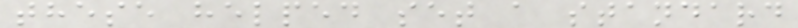these helped set a standard
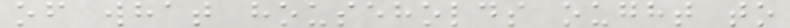of what households ought to
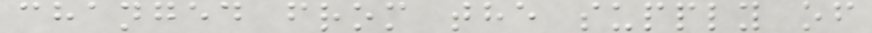changed from the supply of
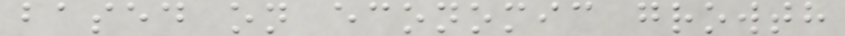based on economic growth
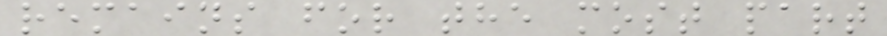remains for the most part
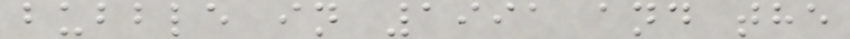bubble in 1991 and the
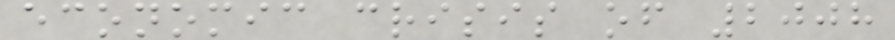economic crisis of 2008
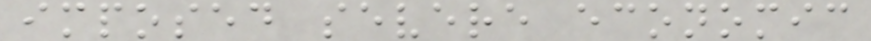imposed severe economic
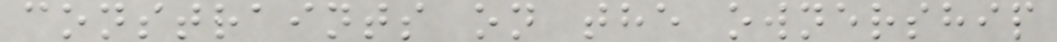constraints on the ownership
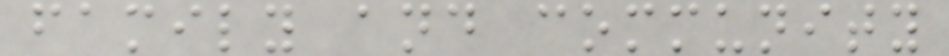family and community
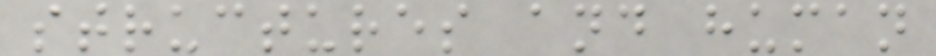structures and human
